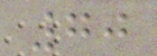70
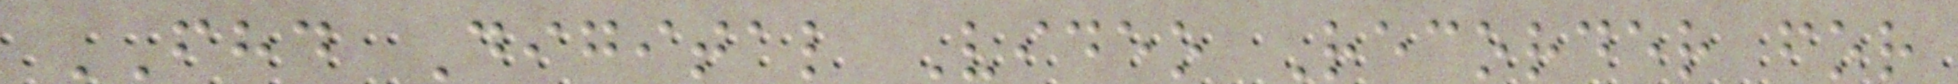FHD Digital Video Recorder for
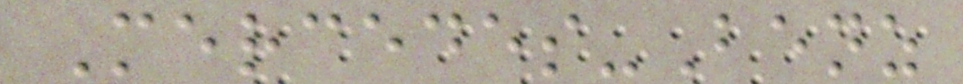Mercedes-Benz
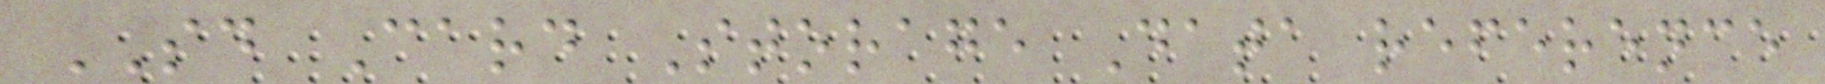SD Card Storage Data reference
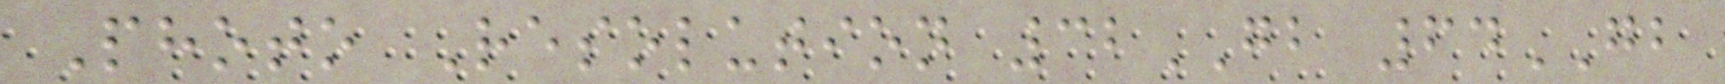Photo Resolution 32GB 64GB
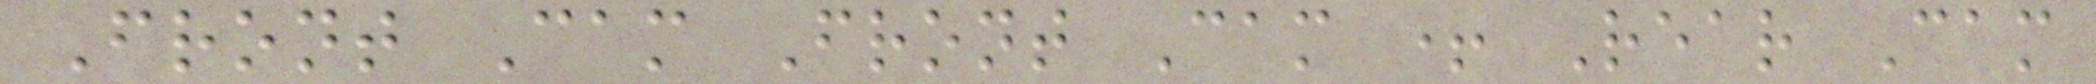Front Cam Front Cam + Rear Cam
